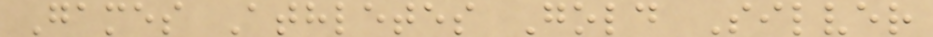Games Athletes Gold Silver
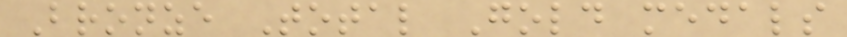Bronze Total Gold medals
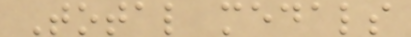Total medals
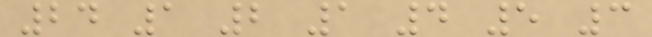24 1 2 1 4 5 3
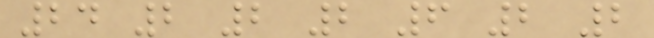24 2 2 2 6 2 2
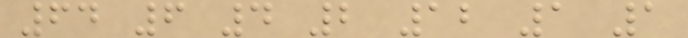64 6 4 2 12 1 1
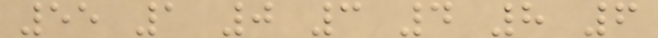55 1 0 3 4 8 6
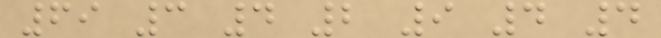69 3 4 2 9 4 4
